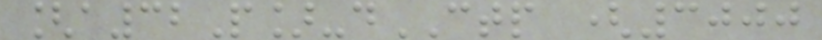[a32P]-dCTP (3000
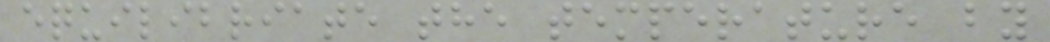equilibriate the temperature by
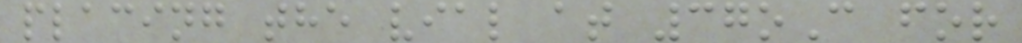placing the vial at 37oC for
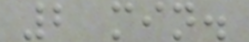2 min.
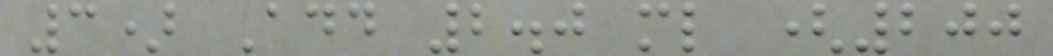3) Add 2.0 ml (200
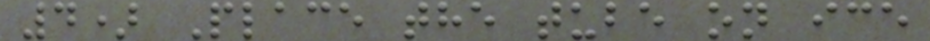4) Place the tube on ice
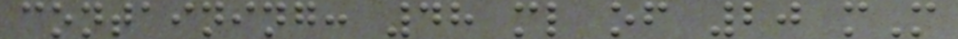containing: 48 ml of 20 mM
